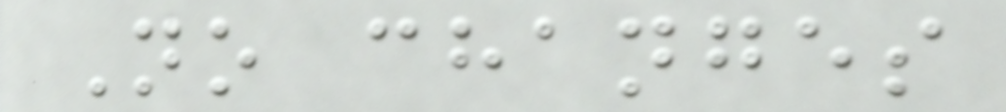No changes
